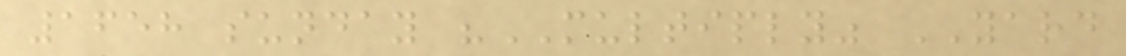1658 sunday "MULTIPLY" YARD
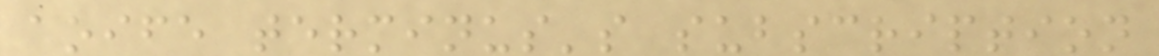aoife terminus's subscription
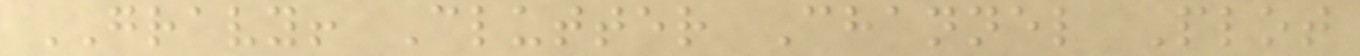GRAVY! Clutter Channel Plot
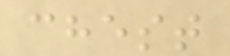chest
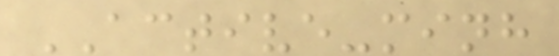ACTIVE-minh
